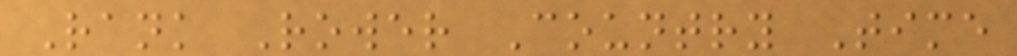Rank Rower Country Time
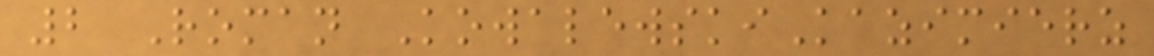2 Roman KowalewskiKazimierz
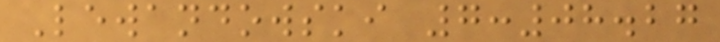Lewandowski 7:08.27
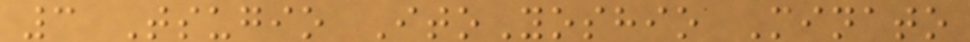3 Tsugio ItoYoshio Minato
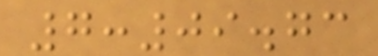7:09.73
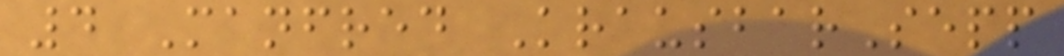4 Manfred KrausbarSepp
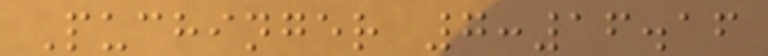Puchinger 7:16.16
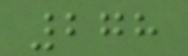278
